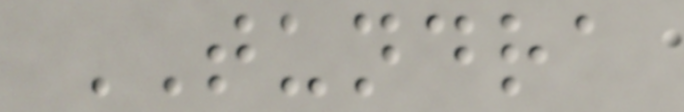TUNDRA
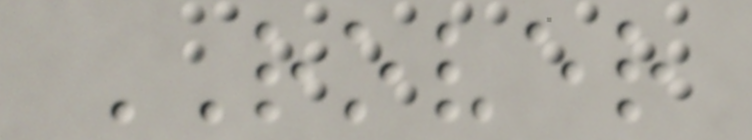ROVER
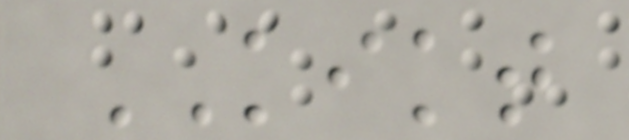KIKT
